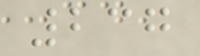237
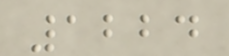1224
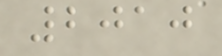2010
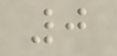0
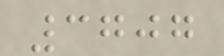3707
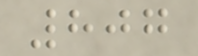807
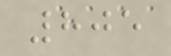805
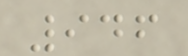946
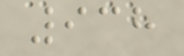938
